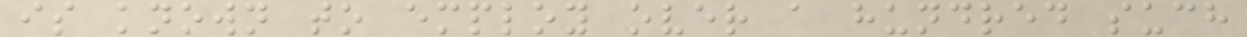is known to employ over a hundred such
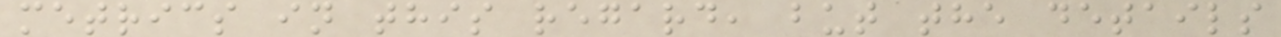metrics in this regard, but the details
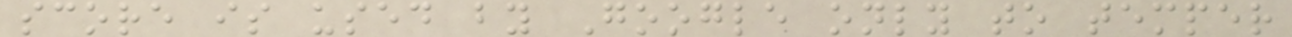score is used by Google only to temper
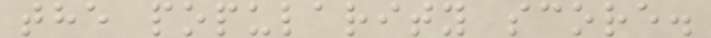the popularity score.
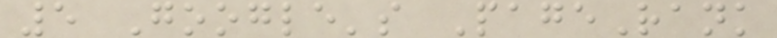5 Google's PageRank
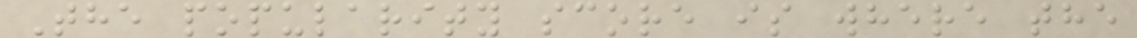The popularity score is where the
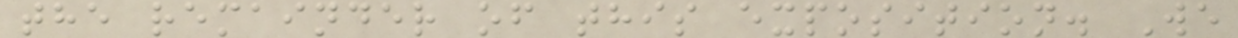the remainder of this exposition. We
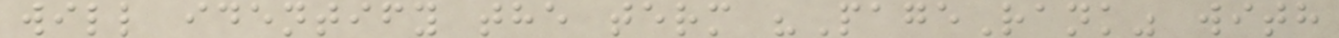will identify the term "PageRank" with
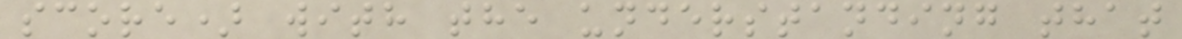score) with the understanding that
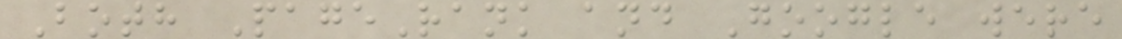Both PageRank and Google were
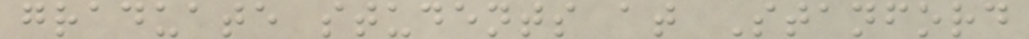graduate students at Stanford
